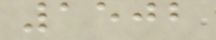1502
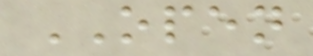OPEN
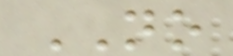NO
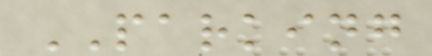PARKING
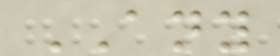ANY
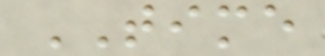TIME
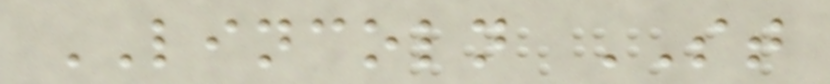LINCOLN ST
